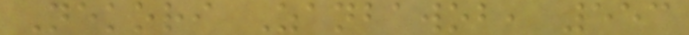Nekori Zanbawob, 553
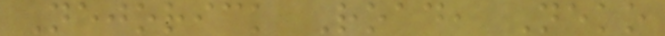Nejorick Road, Neko
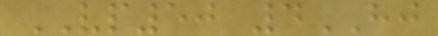VP50 4HJ
